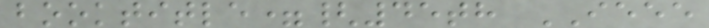booktitle={45th IEEE
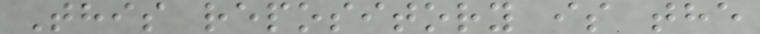This repository is the
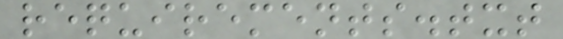requirements.txt
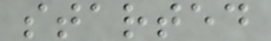started
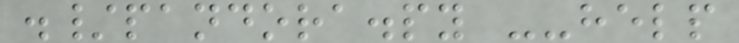./pandora.py --help
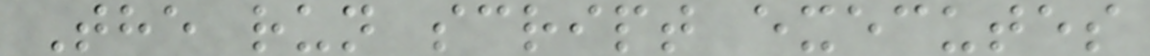The run script executes
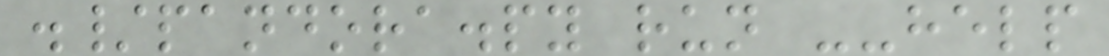./pandora.py run --help
